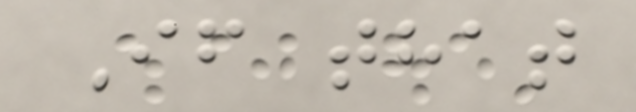If that
